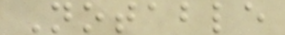Notable
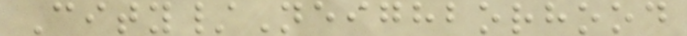City/Neighborhood
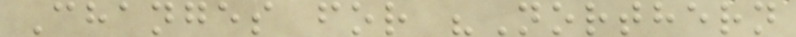Changes for "Northern
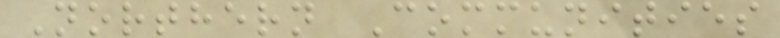Northern Communities
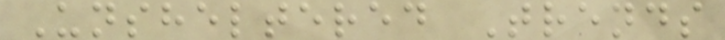Unsheltered Trends
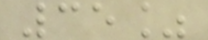35%
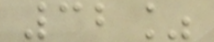32%
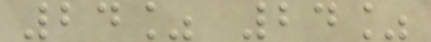24% 24%
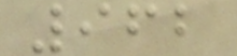962
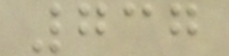737
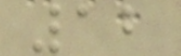12
